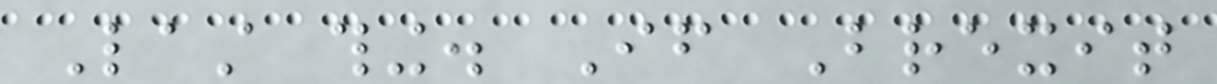Last thing. If Brexit
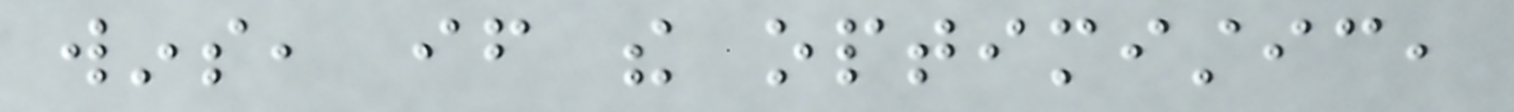wins, if the optimistic,
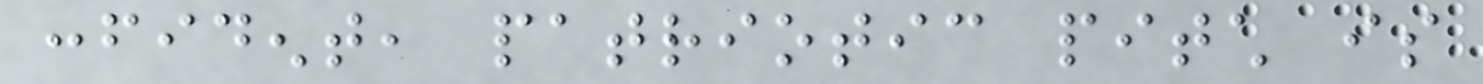confident, patriotic pitch is
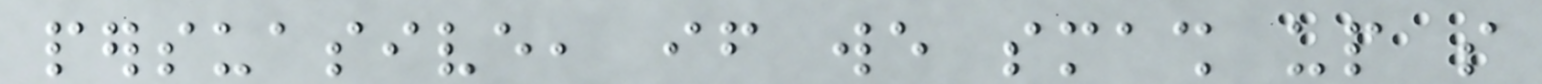persuasive, if we smash up so
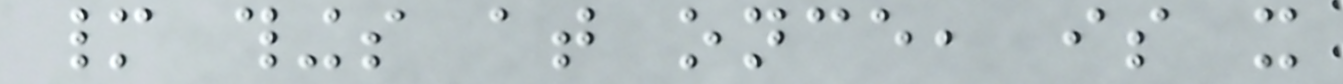many things at once, is it
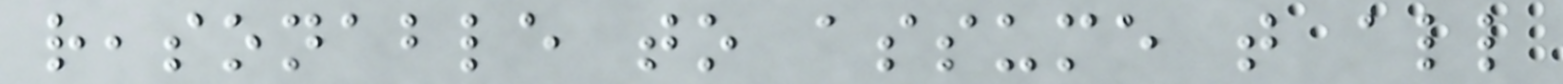reasonable to assume that all
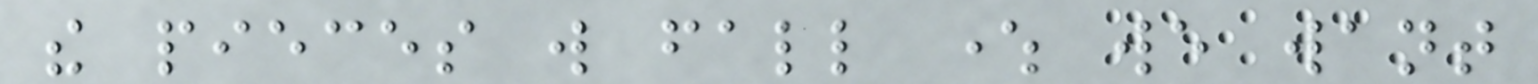the pieces will fall where we want
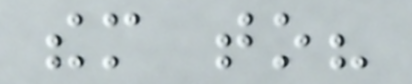them to?
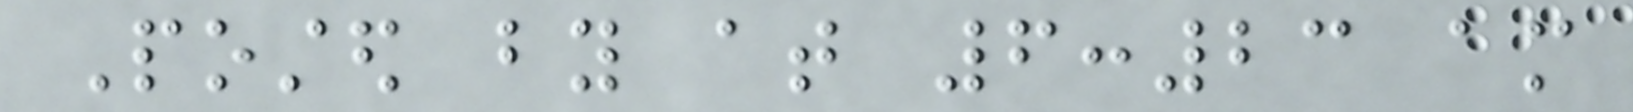Posted by at 6:23 am
